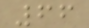66
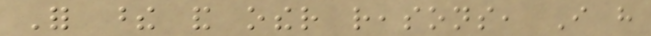For these and other reasons, I have
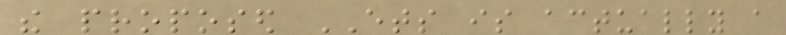the proposed ETS is actually a
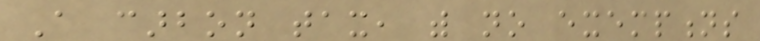A carbon tax, with no exemptions
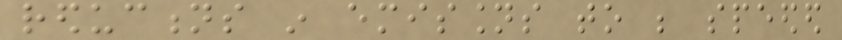reductions in emissions to be speeded
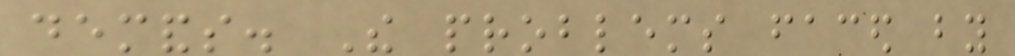demands. The problems faced by
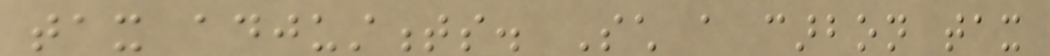tax adjustments. Such a carbon tax
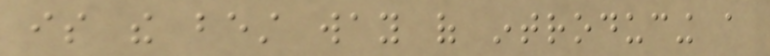is the best way of introducing a
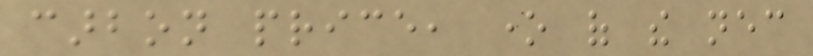carbon price, one of the necessary
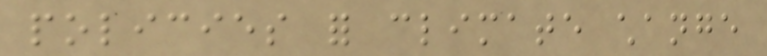policies for climate change
